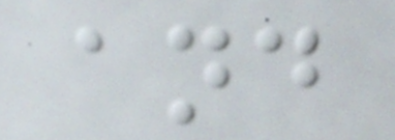and
